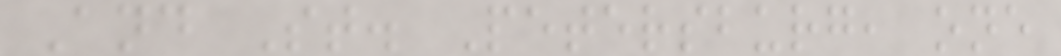And St. Petersburg, one
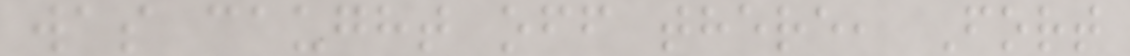was caught off there, Fort
